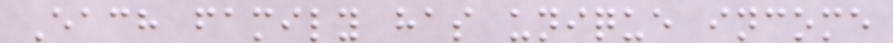Each family has unique income
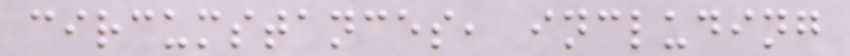circumstances, including
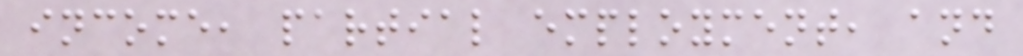income, partial employment, and
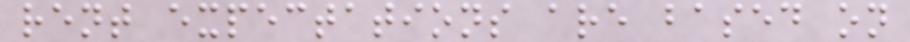rent expectations are based on
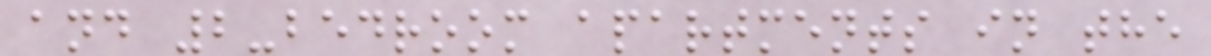and 2-bedroom apartments in the
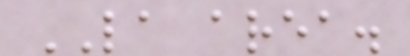LA area.
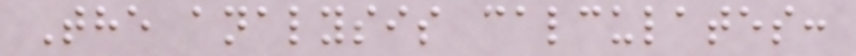The analysis calculates:
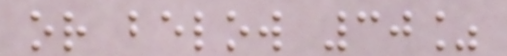or below 30%
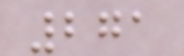271
